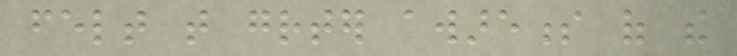felt that greater awareness of the
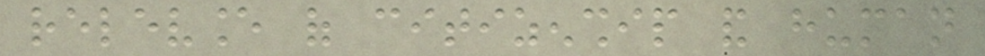relevance of citizenship and human
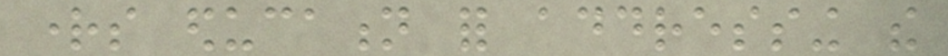rights education for addressing the
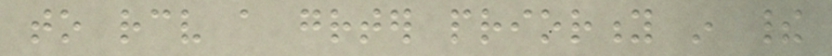to receive a greater priority in their
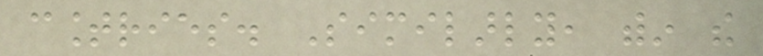countries. Similarly, within the
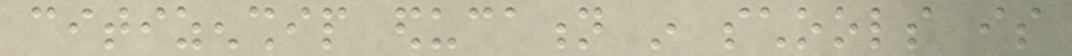citizenship education in schools is
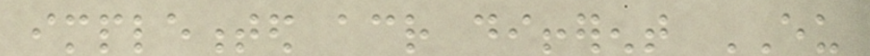implemented across different EU
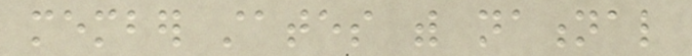member states with national
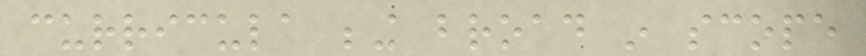curricula being broad in scope
